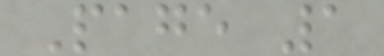Page 1
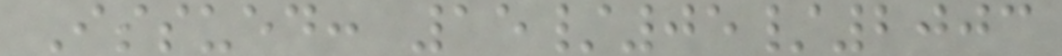Issued: 15/05/2003
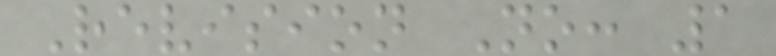Revision No: 1
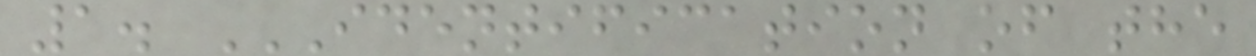1. IDENTIFICATION OF THE
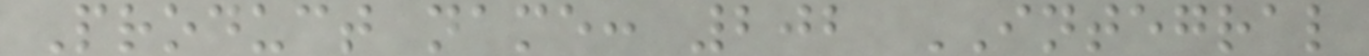Product name: 202 INTEGRAL
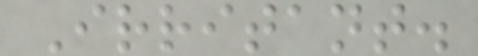Irritant.
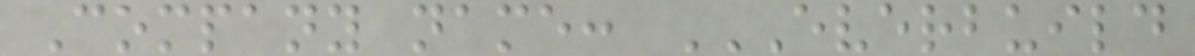Company name: EVERBUILD
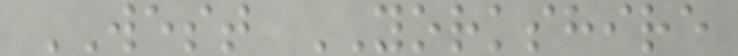WEST YORKSHIRE
